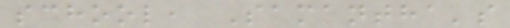school, Samantha's
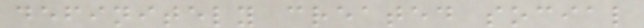definitely created social
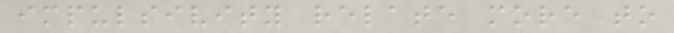impulsivity relate more to
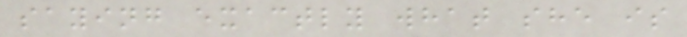saying exactly what she is
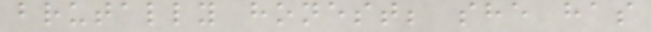brutally honest; she has
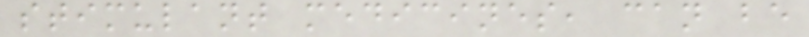stimulant medicines, can be
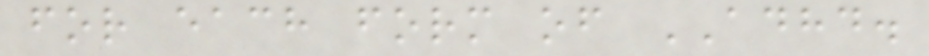for each form of ADHD.
